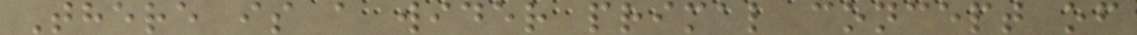There is a wider primal concept of
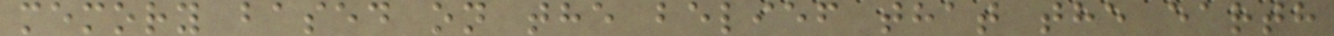memory based on the belief that the earth
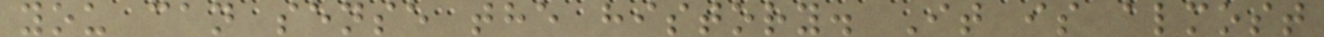you can sense the history. It is almost
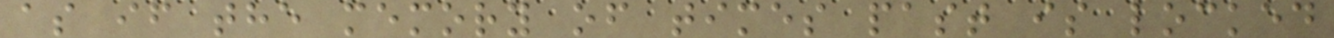as if the memory of times past is locked
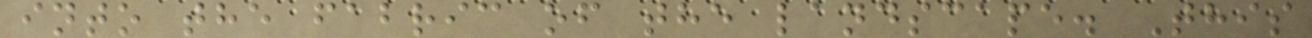into the fabric of the landscape. This
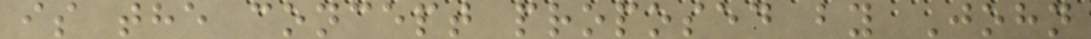is the concept proposed by John
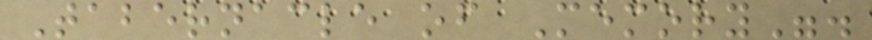Tabernacle of Memory".
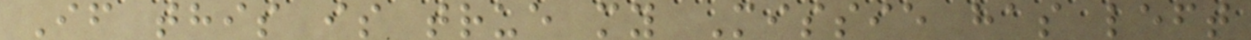If this is true my Missie has left
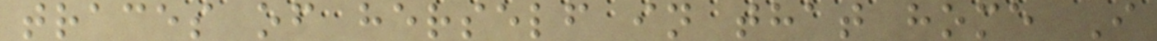traces of herself in that home I
